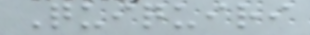Quiquiri
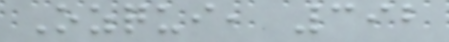Ozqui, 392
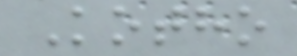Kotho
